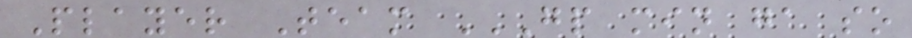Player Team GP MIN GA SO
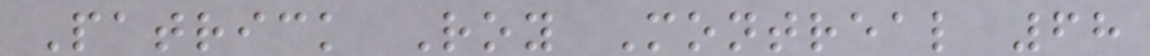Patrick Roy Montreal 68
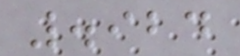.924
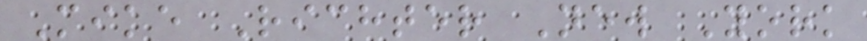Mike Richter New York
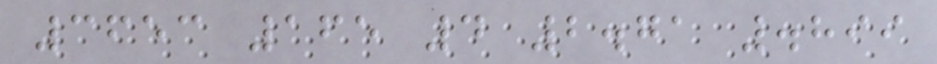3653 165 4 2.71 .899
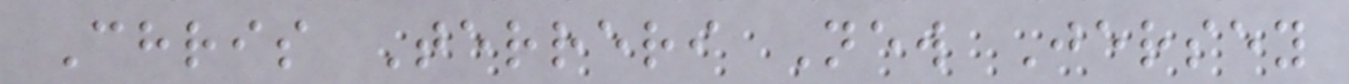Chris Terreri New Jersey
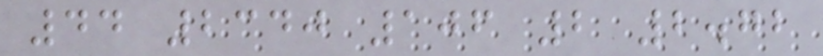44 2340 106 2 2.72
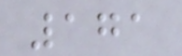171
